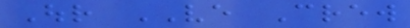Our VE Crew
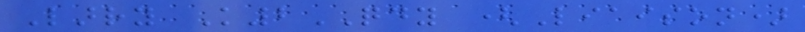Larry K2QDY (Liaison)
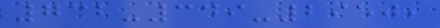732-349-2950,
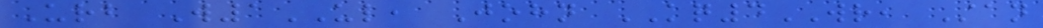Urb W1UL, John KQ4WR, Stan
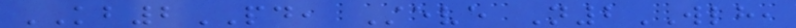KB2PD, Steve N2WLH,
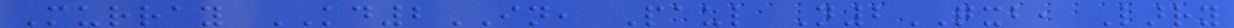Murray KD2IN, Paul N2QXB, Larry
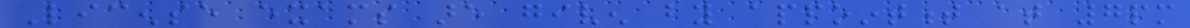License exams are given by appointment at 7pm
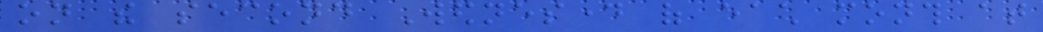on the second Wednesday of each month at
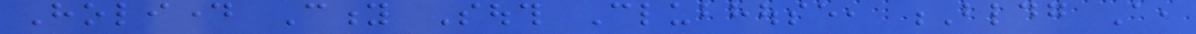Holiday City South Clubhouse, Bldg A,
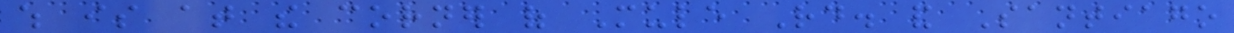which is at the corner of Mule Rd. and Santiago
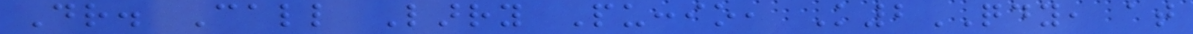Dr. Call Larry Puccio, K2QDY, at
